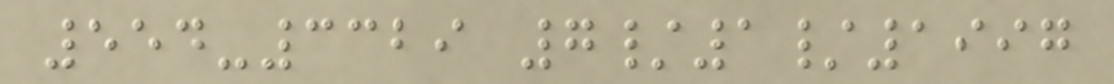554-3329 7/1/1997
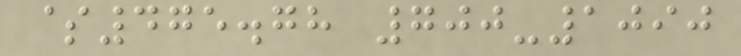$475.78 700-1090
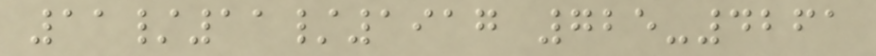11/11/1917 725-4261
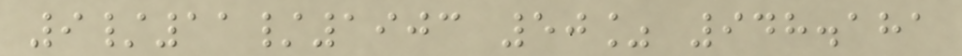9/11/1903 50% 948.181
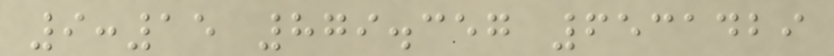9:15 879.357 6531429
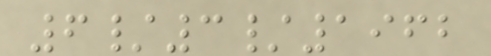6/3/1962
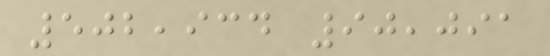502,934 90,091
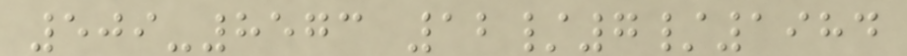509-8573 12/7/1984
